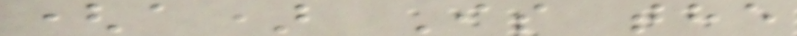(a) Is the
